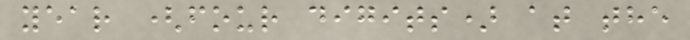year (four digits) at the
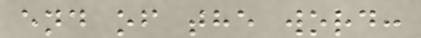end of the word:
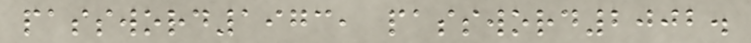password1973, password2002.
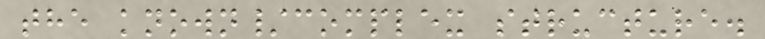the known/complex structure.
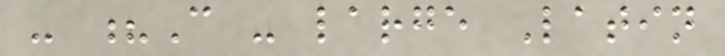- ?C - large Latin
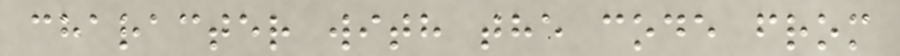character with the code from
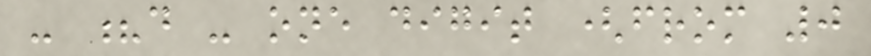- ?d - one digit (from 0
